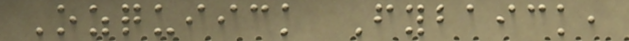Ozquiick Fybaick,
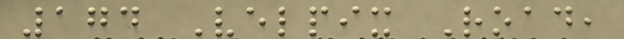174 Velpix Road,
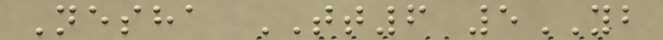Nesha TT6 5YB
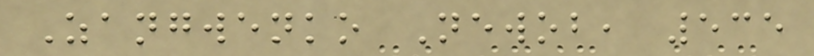Zangwenko Newob, 535
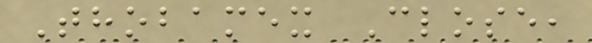Thobamex Close,
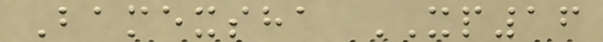Bamexsha XP16
